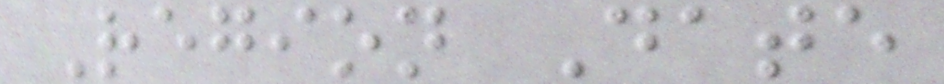Region Date
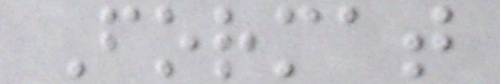Format
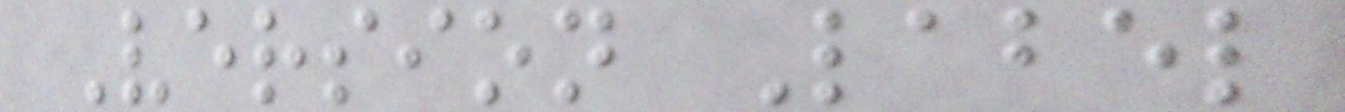Version Label
